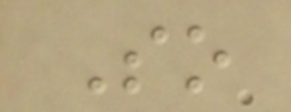So
